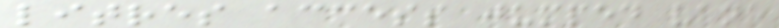litres access jumped vane
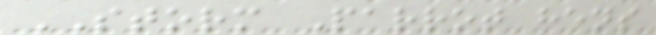STORM Parrot hens
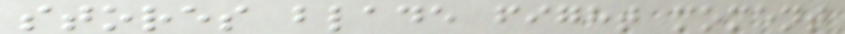stores blade fight moment
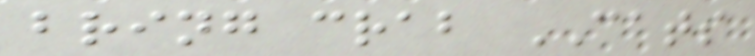bring crab CATS
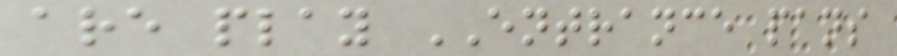are play ENTRANCE pans
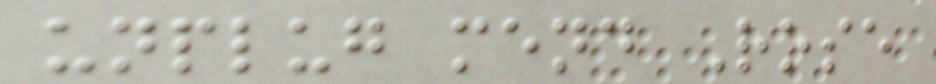unplug mend Rose
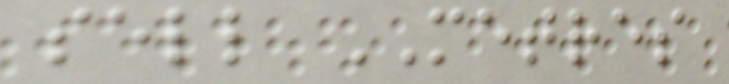sell METRES
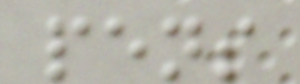pens
